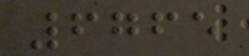6765
